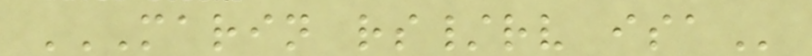MARIN RS/RV ISA
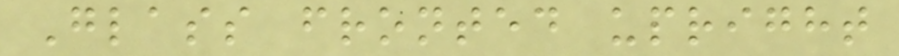Glass fronted upright
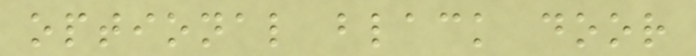optional black door
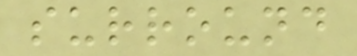surround
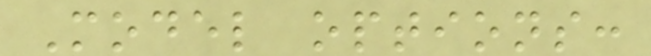Model options:
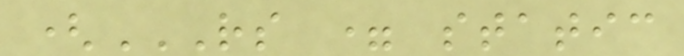(RS = STATIC
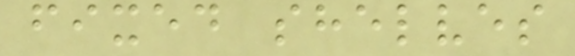fixed shelves
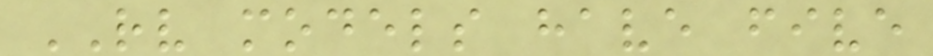RV models have five
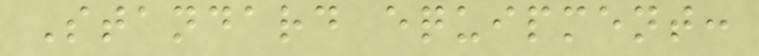Standard equipment:
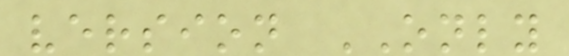version ONLY
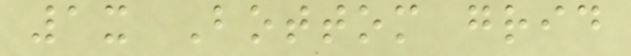1x Bottom grid
